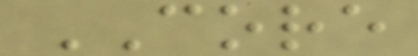CORE
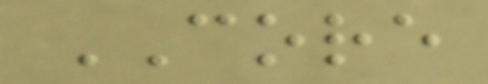CORE
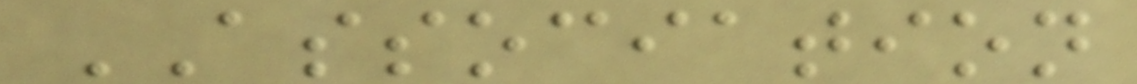ASSOCIATION
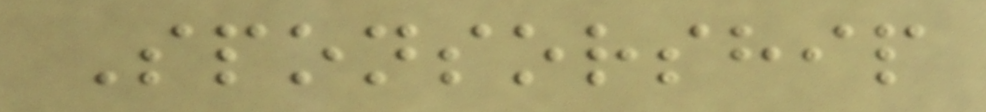Sponsorship
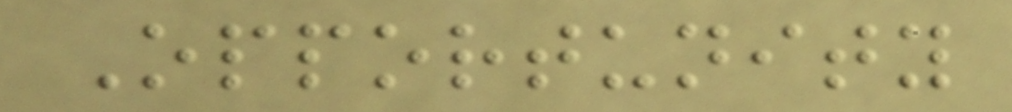Opportunity
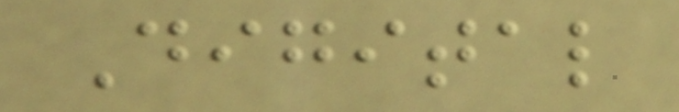Digital
